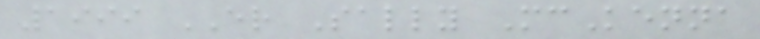1999 ER Sally McKenna
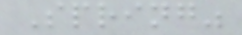Spring"
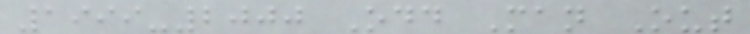1999-2000 Odd Man Out
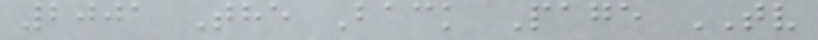2001 The Back Page TV
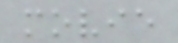movie
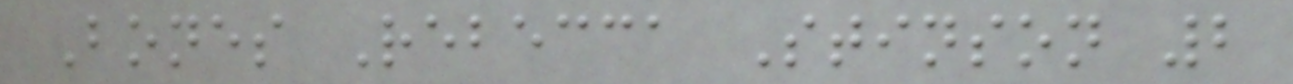Bones Rebecca Stinson 2
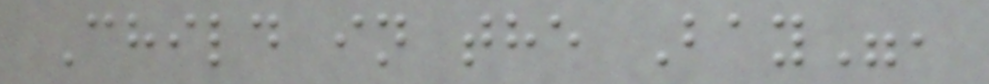Child in the Bay",
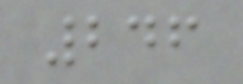246
